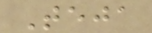Teja
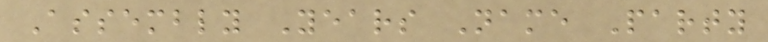Assembly Years Name Party
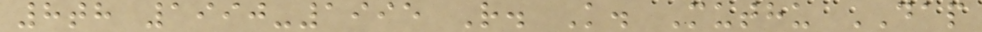8th 1990-1995 R. K. Muthu DAP
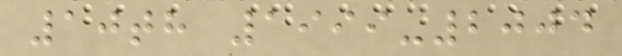10th 1999-2004
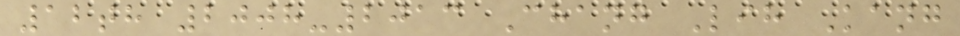12th 2008-2013 Chang Lih Kang
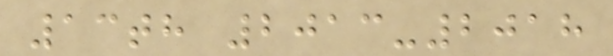13th 2013-2018
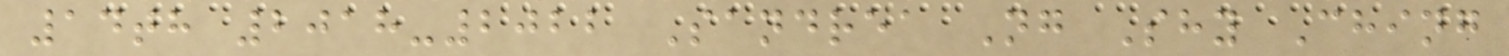14th 2018-2022 Sandrea Ng Shy Ching
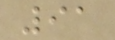91
